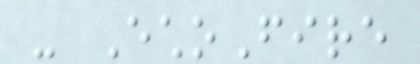- EchoFire
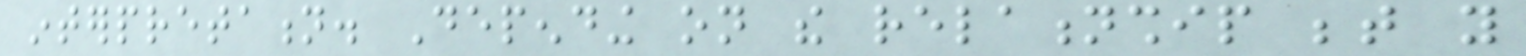interpretation. Depending on the relationship between you
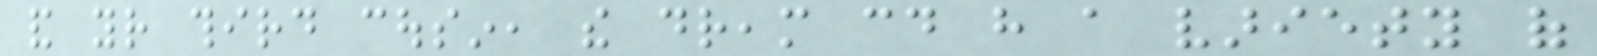and your third cousin, the dream could have a variety of
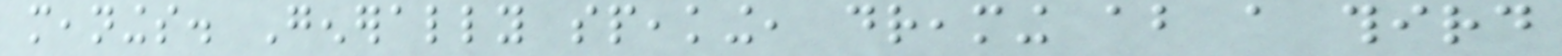meanings. Generally speaking, dreaming about a third
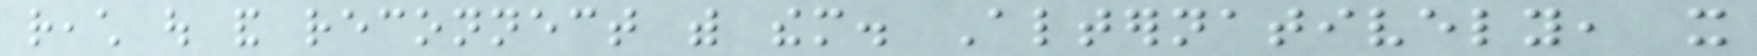reach out and reconnect with them. Alternatively, it
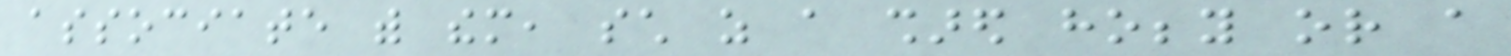associate with them, such as a shared hobby or a
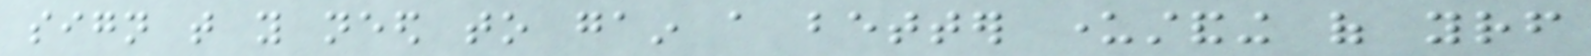sign that you need to gain a better understanding of yourself
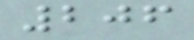206
